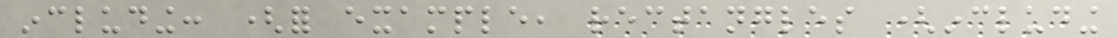including: (for example, rectangles (including
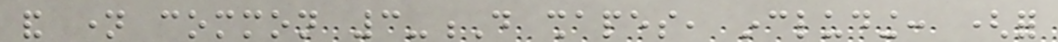and name common 3-D shapes, including: (for
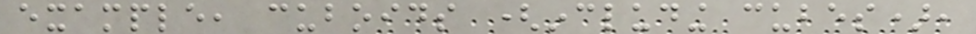example, cuboids (including cubes),
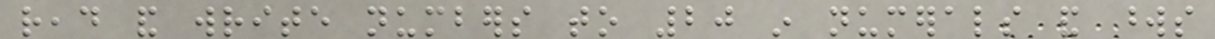read and write numbers to 20 in numerals and words
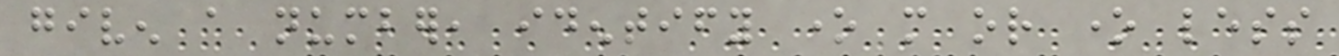given a number, identify one more or one less
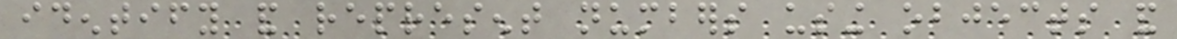identify and represent numbers using objects and
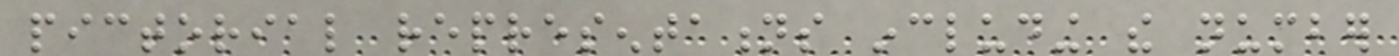pictorial representations including the number
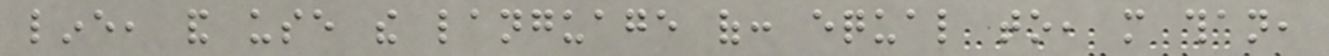line, and use the language of: equal to, more than,
